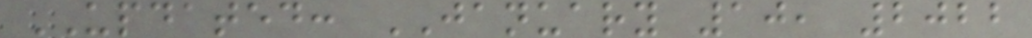UPDATED: JANUARY 10, 2022
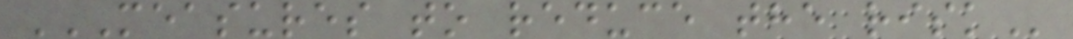MEASURES TO REDUCE THE RISK
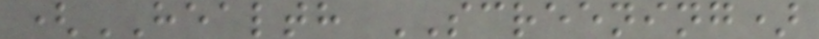(HEALTH SCREENING)
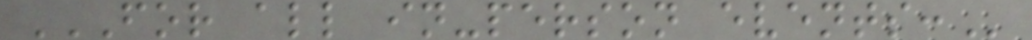FOR ALL IN-PERSON EVENTS:
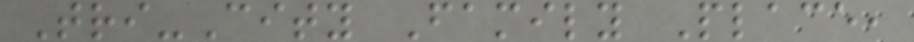Tri-City Family Place,
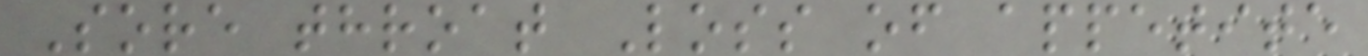Sore throat Loss of appetite
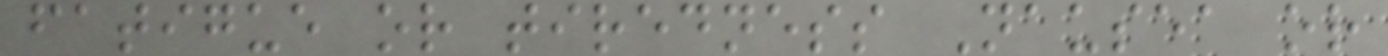fatigue or tiredness Nausea or
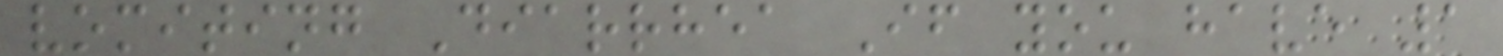vomiting Diarrhea If you have 1
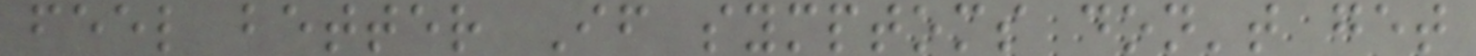feel better If symptoms don't get
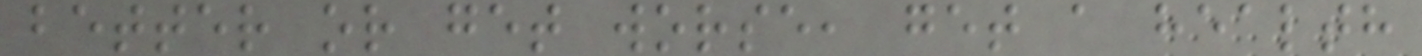better or get worse, get a health
